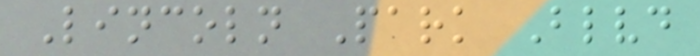Lincoln Park Blvd
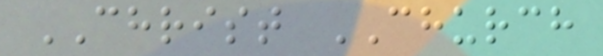CHRIST CHURCH
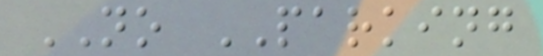NO PARKING
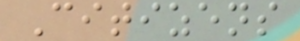Citizens
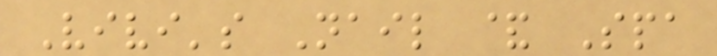Vivi's Nail & Spa
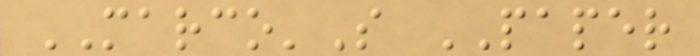MARCO'S PAPER
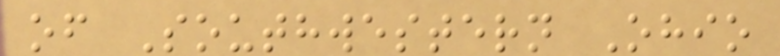of Southwestern Ohio
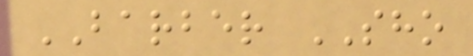BARBER SHO
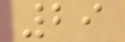29
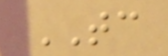TC
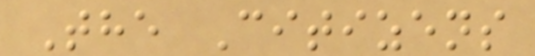The Citizens
